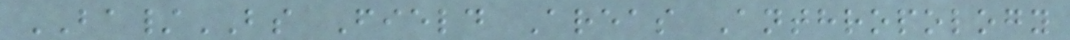BA/BS Field Areas Anthropology
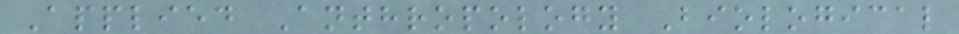Applied Anthropology Biological
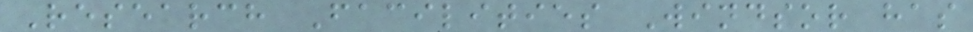Research Facilities Windsor has
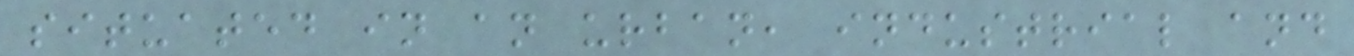situated in an urban, industrial and
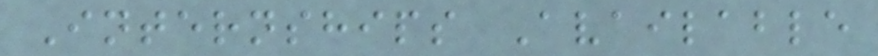Internships Available
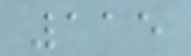115
